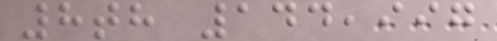8th 144,997
